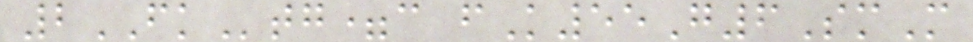2FKtg=c fK55G6SmM
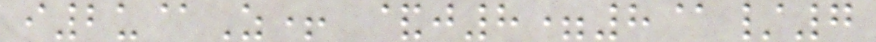i2u@Z+ &j8=8@/7
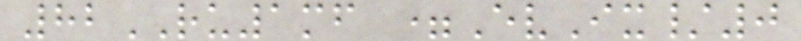82RU1mf =EvIx/0
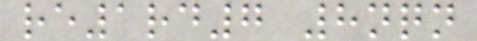re1rd7 8nqn
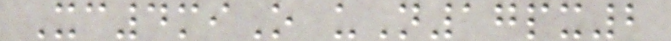Xc4miO uN17px2
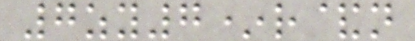7zy7*r&n
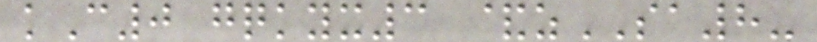kC0 gqkyx3 &zSA8-
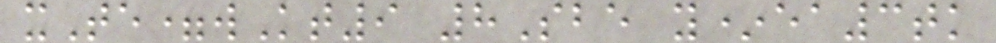xTe=wKt9 8Sbe y*ea3tk
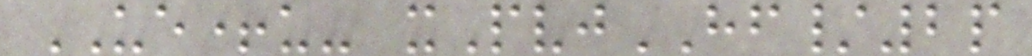UE+u- xPvjHF/2p
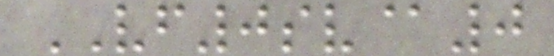VF0sv@0
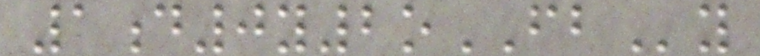1d0y2oFBy
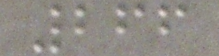266
